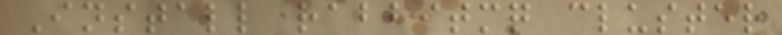Install rabbitmq cluster
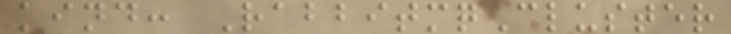kind: RabbitmqCluster
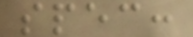spec:
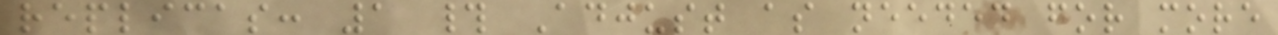replicas: 1 # Adjust as needed for more
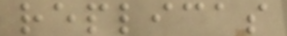replicas
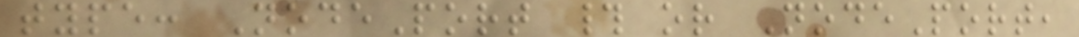type: NodePort # or NodePort,
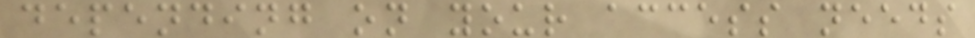depending on your access needs
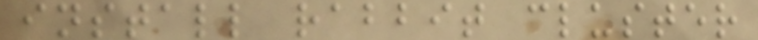install rabbit cluster
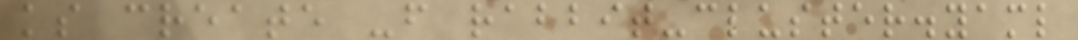ks create -f rabbit-cluster.yaml
